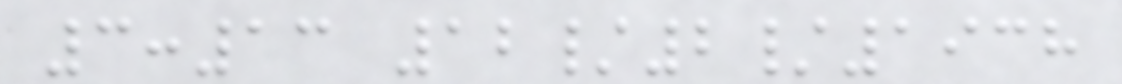3:13 12/2/1938
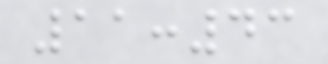11:43
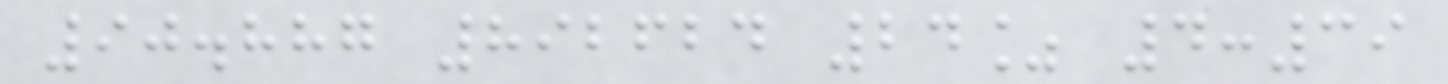90.887 892624 24% 4:39
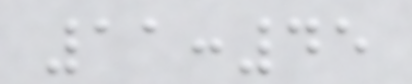11:45
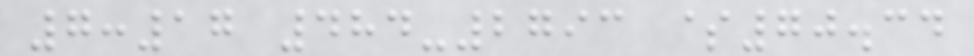7:17 484-2793 $70.34
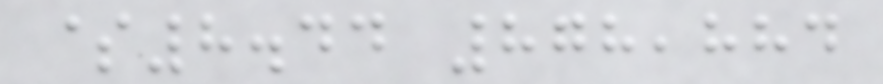$8.44 878,884
